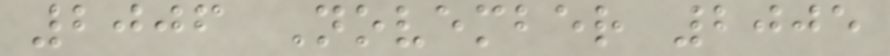2006 November 2005
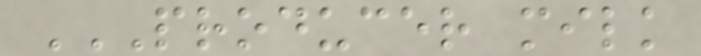PRODUCER MILK
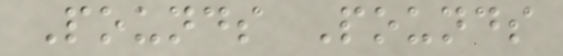Pounds Pounds
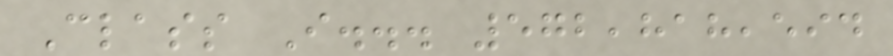Class I... 572,818,594
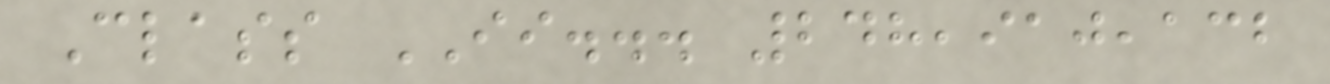Class II... 248,910,132
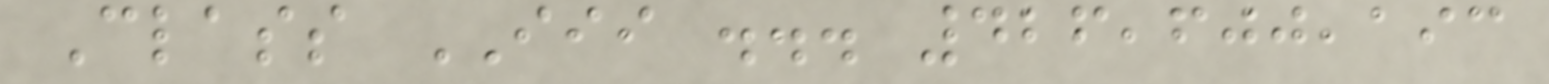Class III ... 426,600,193
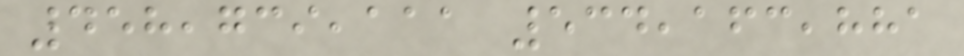458,739,111 534,163,881
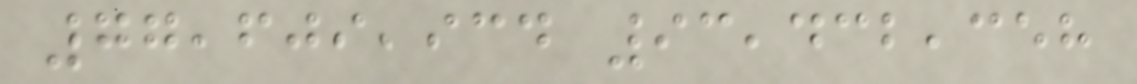77,609,934 93,432,358
